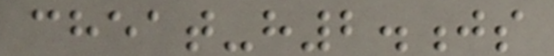cheat-h2.js
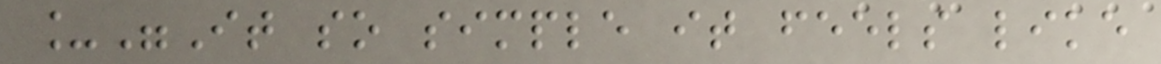_"It so simple it feels like
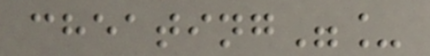cheating"_
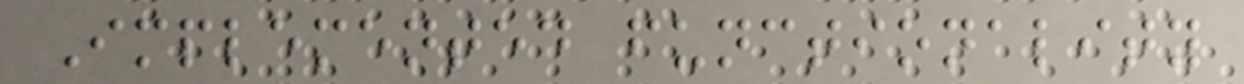Implemented functionality
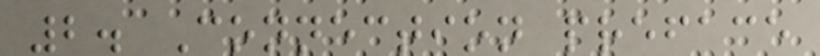2. Connection preface
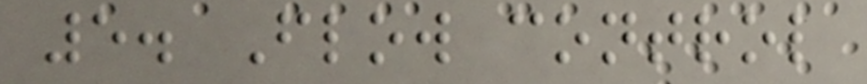5. Flow control
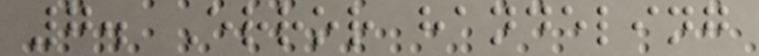7. Error handeling
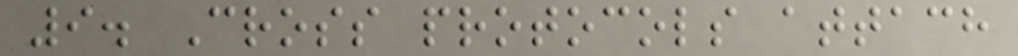9. Cross protocols attach
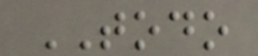TODO
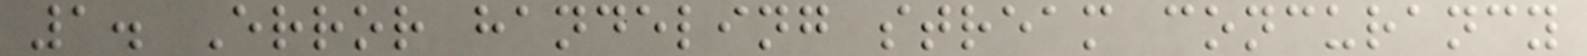1. Error handeling stream concurancy
